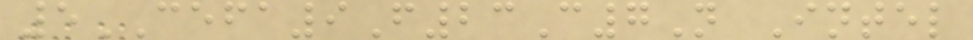5CEFA9F23C7N Intel
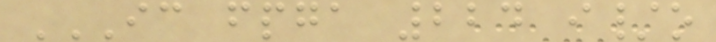IC FPGA 224 I/O
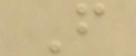F
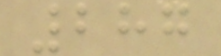287
